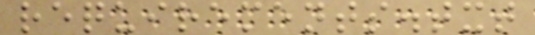requirements.txt
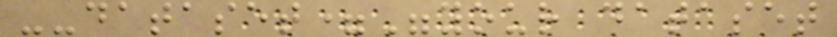--dataset="your dataset
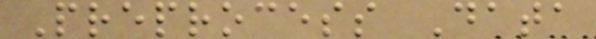Preprocess Data
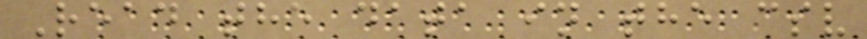Read the data in the csv
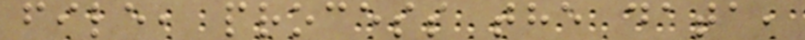file, process the data,
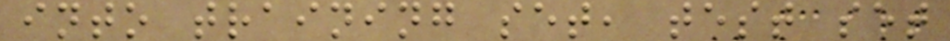into training set, test set
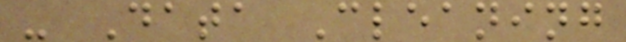- Data Cleaning
